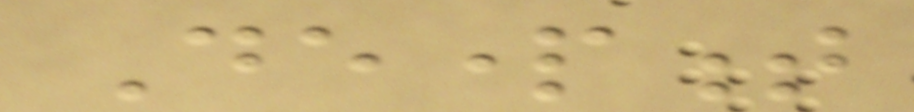Department
